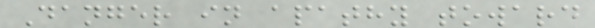Danger in apathy toward
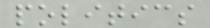politics
